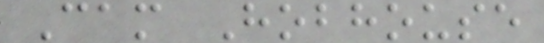Cam Hobhouse
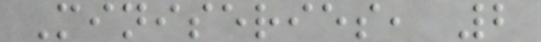Miniseries, 2
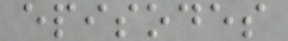episodes
